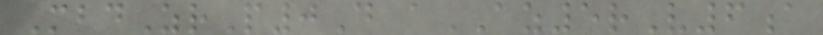MbdZrP0D aAZ5rV6a
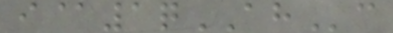i@1qAHc
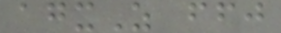agxZ ffj
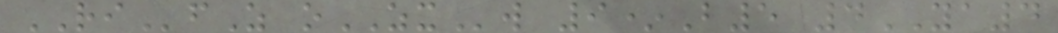RIfZ oZXw 9*B5 4YA4
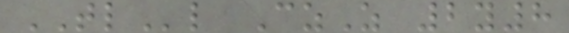TLl CzZ 2y8
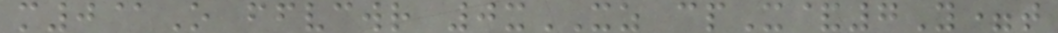m0@O ffvcwr 0xXZ cpX&7Y=t
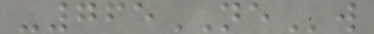-765NEw
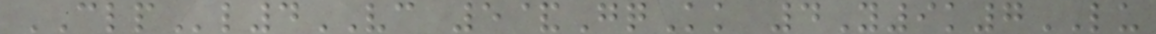CLPl4VC 5&GqKk 4Y9k7LU
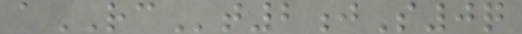aRCt2jS0q
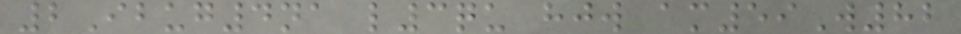2Ibug4na l3qu hjw am59W82
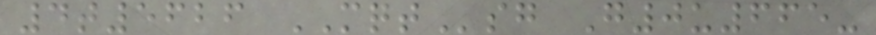4t5626 MQTsg G0u665-
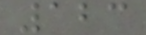123
